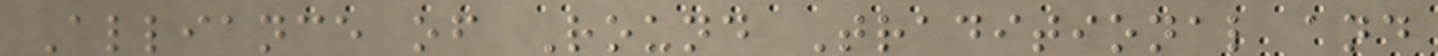Alliance of Round Traditional and
